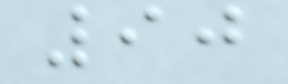90
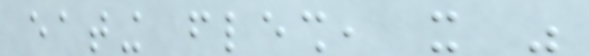eating flesh, it was
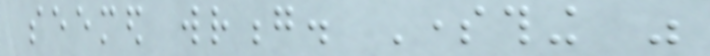seemed wrong. Something was
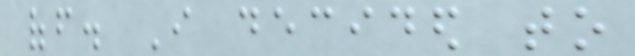off. I decided to
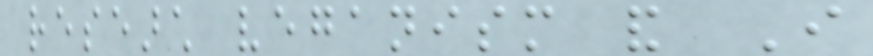research veganism and I
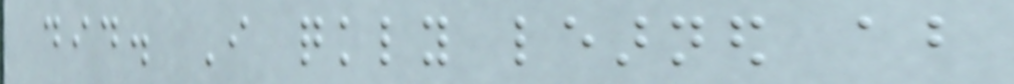did. I quickly learned about
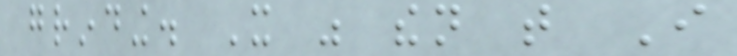grinding. It was then that I
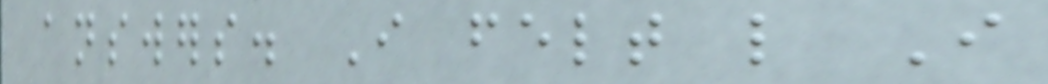answers. I felt like I
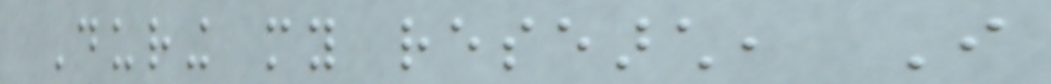During my research, I
